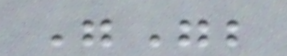"";
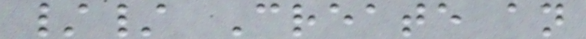// Create an
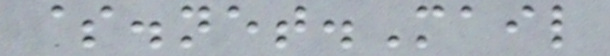$.net.Mail
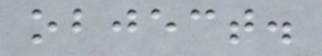object.
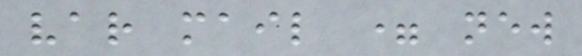var mail = new
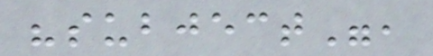"subject",
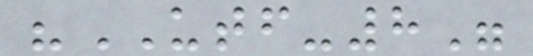"UTF-8"
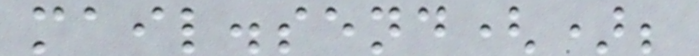mail.send();
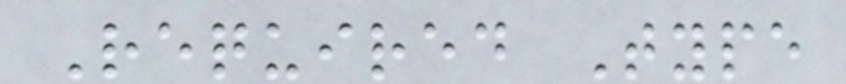Required Type
